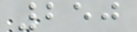250
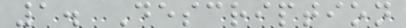1. Description
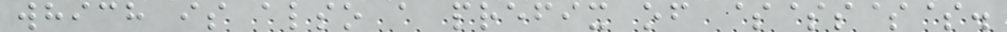which is also a prefix of $$s$$.
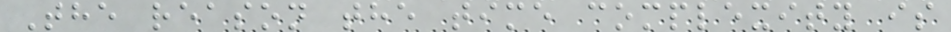The reason the time complexity is
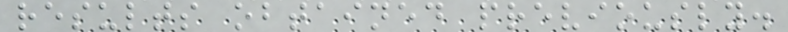results obtained previously.
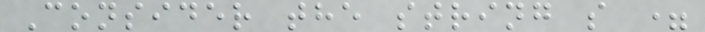Consider the string s =
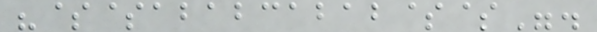"$$ababcabab$$".
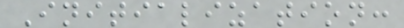Initialization:
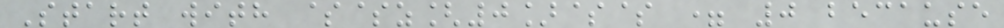Start with $$z[0]$$ = 0 because
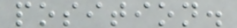position.
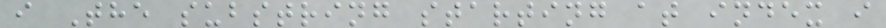i The substring starting at index i
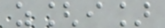z[i]
